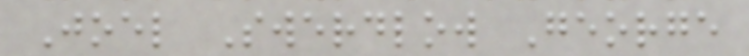Joel Swerdlow George
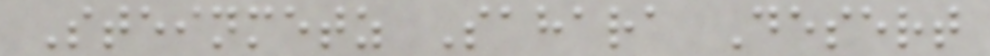Steinmetz Sahara Desert
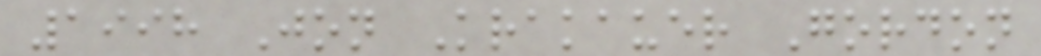1998 Jon Krakauer Gordon
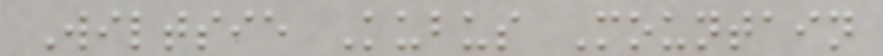Wiltsie Kubus Mountain
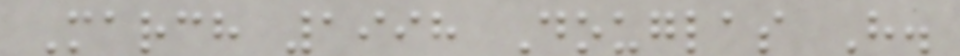March 1998 Douglas H.
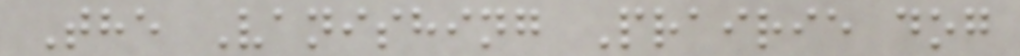The Vanishing Prairie dog
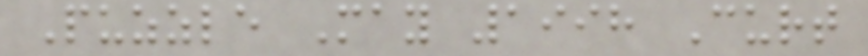Puzzle May 1998 Curt
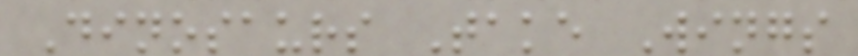Dinosaurs Take Wings
